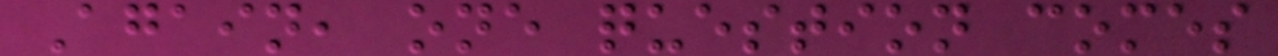Again, one question comes
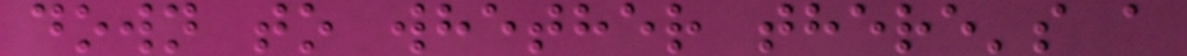down to whether there's a
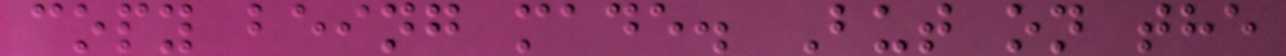copy being made. But on the
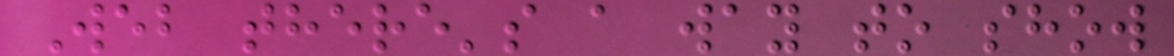Web there's a way to show
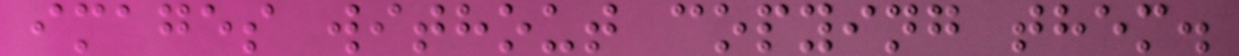images without copying them.
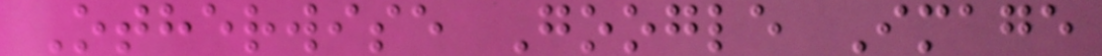Otherwise Google Image
